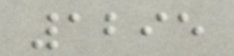1295
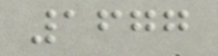1677
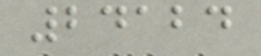24124
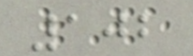102
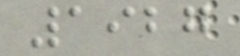1927
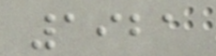1921
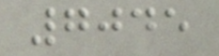7045
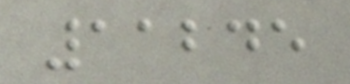11245
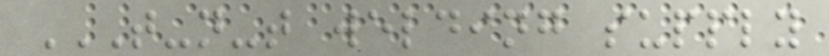T-N-T WELDING SUPPLY
